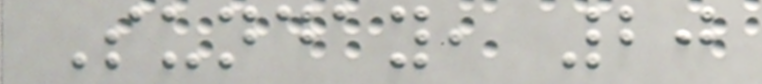Sunday, 20
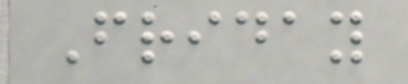Friday
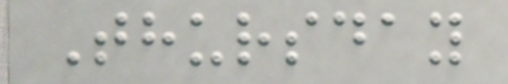Thursday
